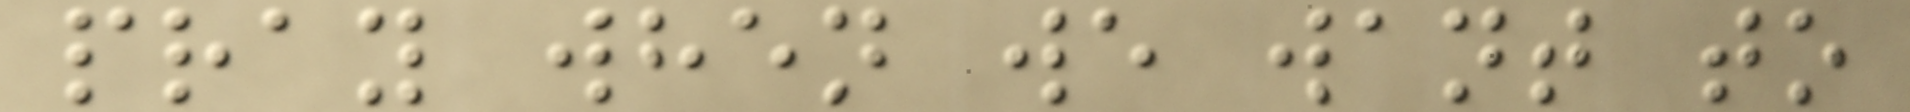pray when we want to
